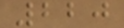220
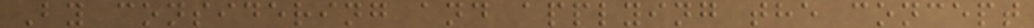By considering and applying the concept
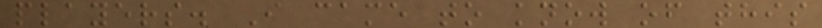players. I came to know of this
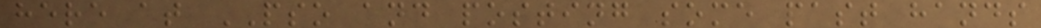here at PSO and posting some past hands
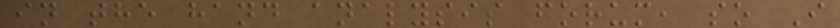in the hand analysis forum, so I
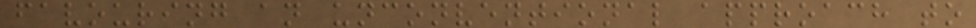favouring an unconventional approach to
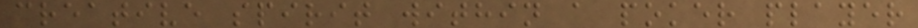creative spirit within a poker player
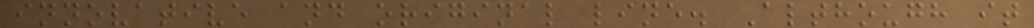innovative and original line. Although it
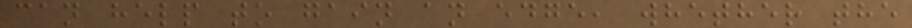can help to gain an edge, whether the
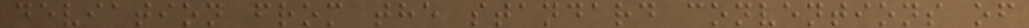deviation from the standard conventions of
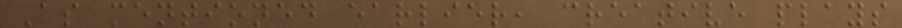As mentioned earlier, creative plays
